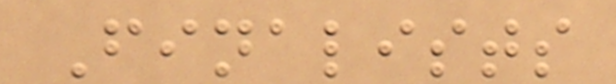Finalists
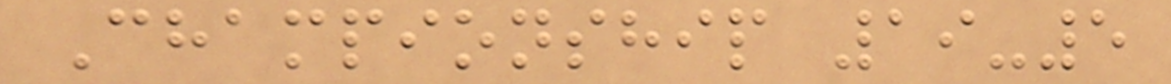Championship 19-5
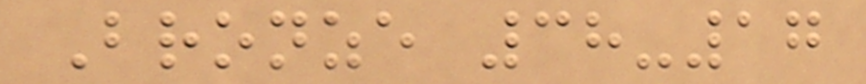Bronze 38-17
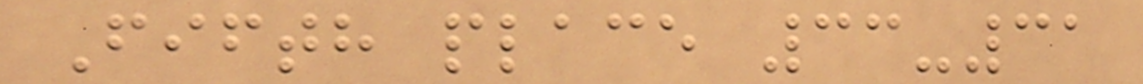Fifth place 33-31
